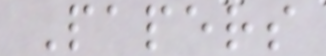Papers
